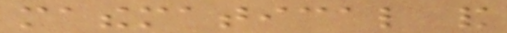mathematical and
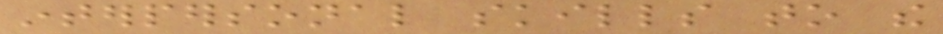interpersonal skills to the
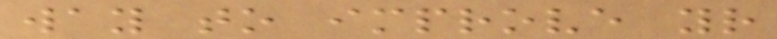way to improve your
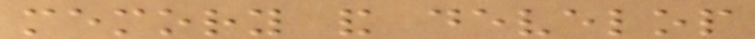memory and develop
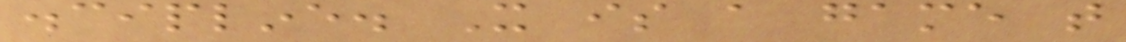discipline. It is a game that
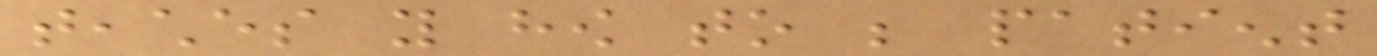teaches you how to be patient
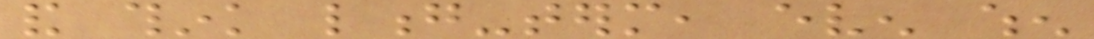and think long-term, even when
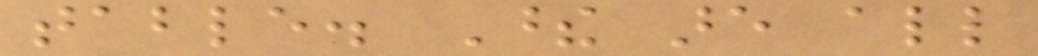table. These are all
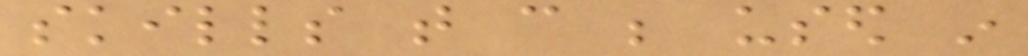skills that can be used in
